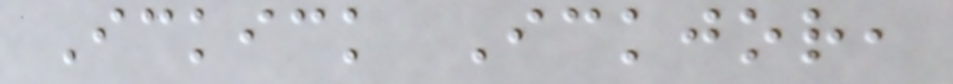Ickick Ickjor,
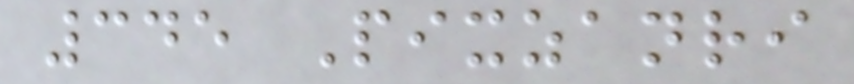345 Pixzanri
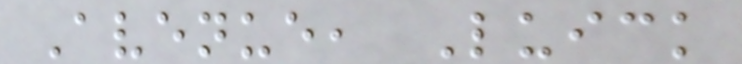Avenue, Luick
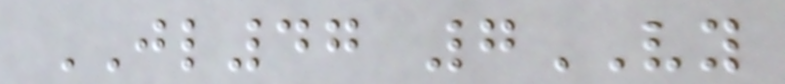JL47 7VY
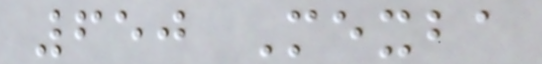650 Mexba
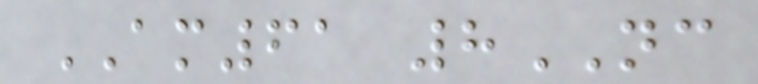AM61 8NC
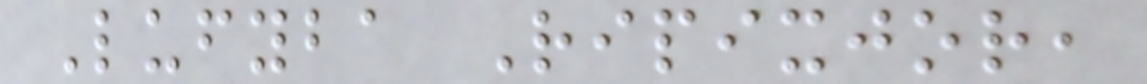Lufyba Ripixjor,
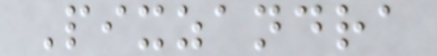Pixzandra
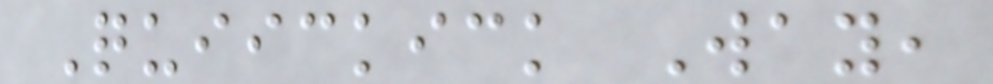Quiickick Way,
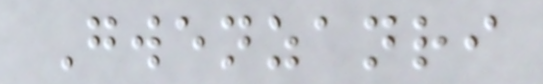Gwenzanri
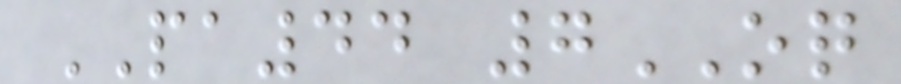PA44 7OQ
